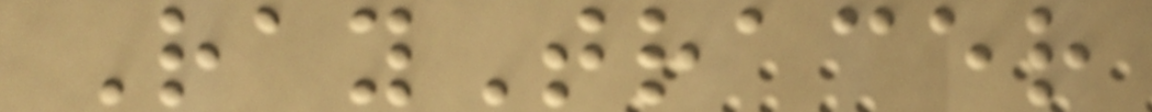RayTracer
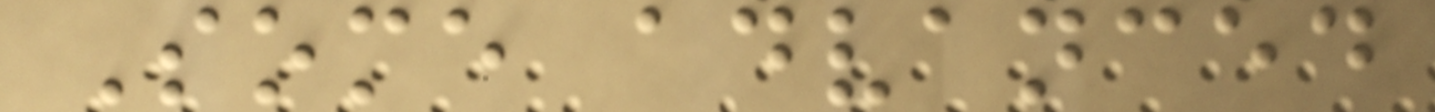Some advanced
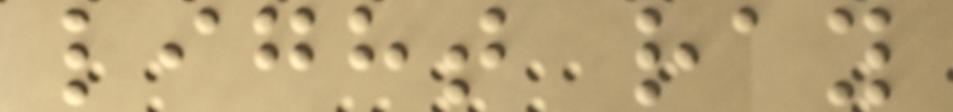light ray
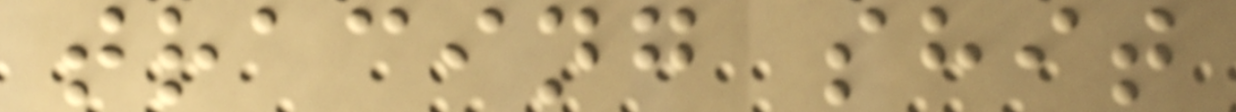tracing shit
